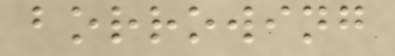borrowing
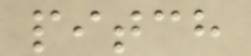pitch
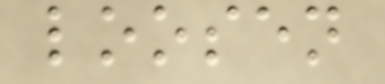loosen
